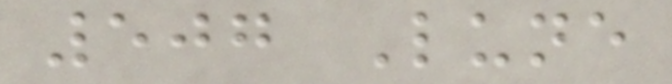507 Lune
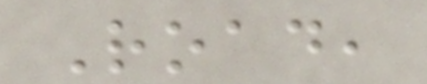Road,
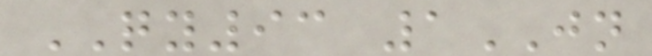QY93 1JN
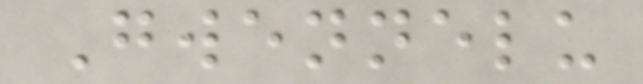Gwennelu
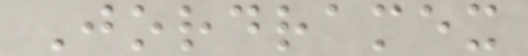Jordramex
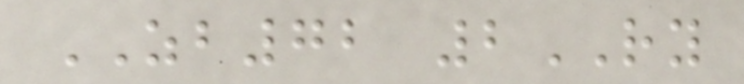ZB72 2RY
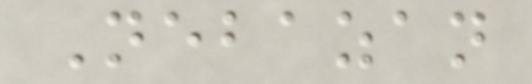Nebazan
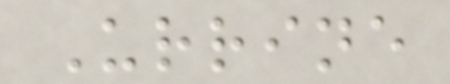Urrine
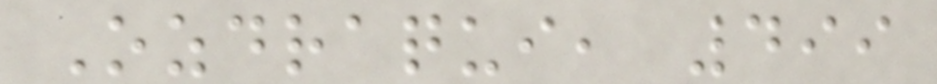Ozdraqui, 499
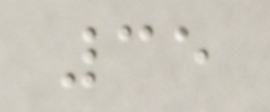35
